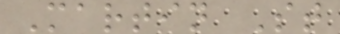Martin St
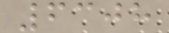6308
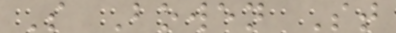S Bowen St
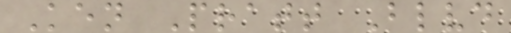Ken Pratt Blvd
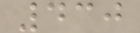430
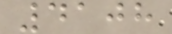4108
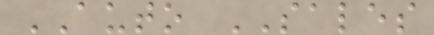AUTO SALES
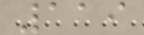119
